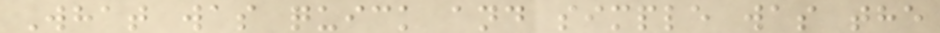What was quick and simple was the
